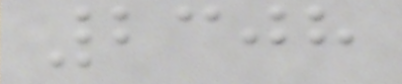2308
